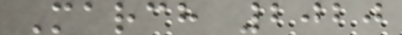March 2020
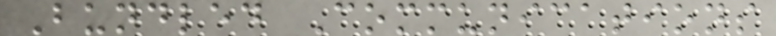Bundled Communications
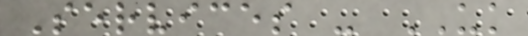Services - UK
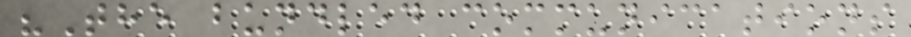"The bundled communications
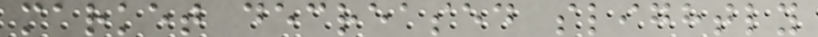market decreased slightly
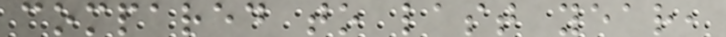compared to last year,
